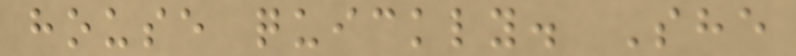house quickly. She
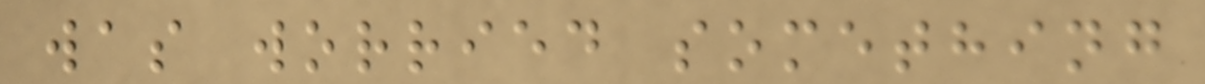was worried something
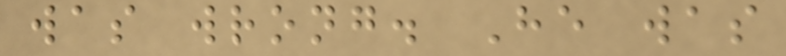was wrong. He was
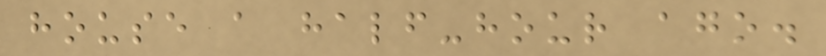house a half-hour ago.
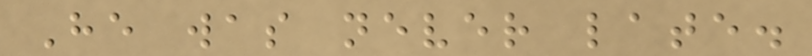He was never late.
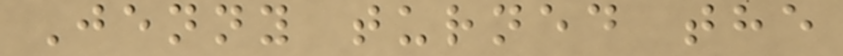Jenny turned the
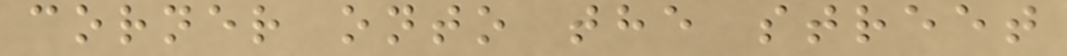corner onto the street
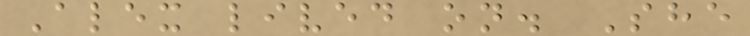Alex lived on. She
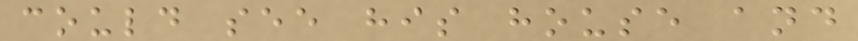could see his house and
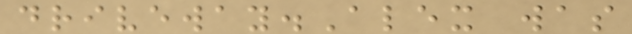driveway.Alex was
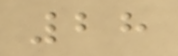28
